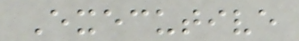Executive
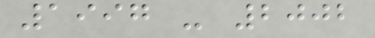1997 - 2002
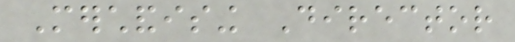Merchandising Director
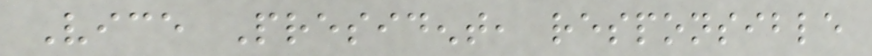Vice President, responsible
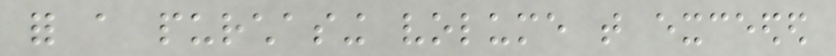for a purchasing volume that exceeded
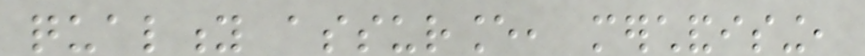quality assurance, merchandising,
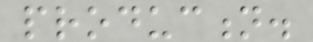production.
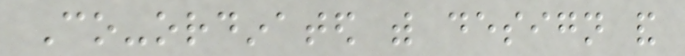Co-ordinated with design and
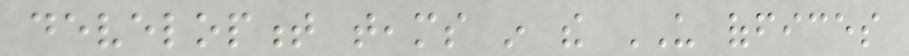development teams in the US offices
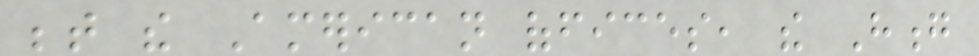between the American offices, the Hong
